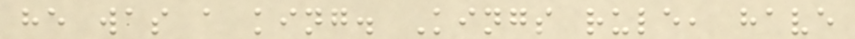he was a king. Kings rule, have
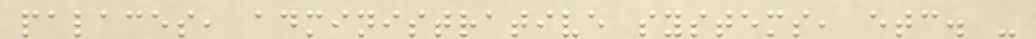palaces, administrative systems, etc. -
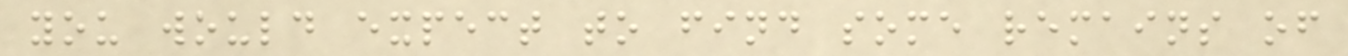you would expect to find some remains of
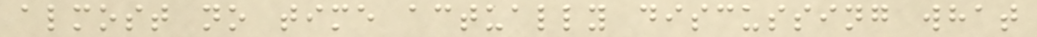almost no time actually discussing what
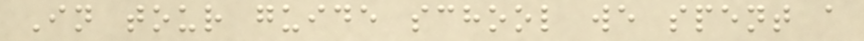In tour guide school we spent a
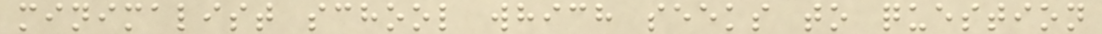minimalist school which seeks to question
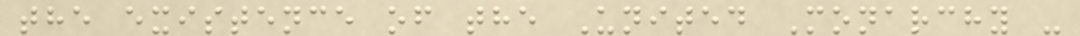the existence of the United Monarchy -
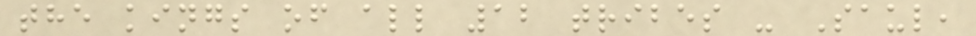the kings of all 12 tribes - Saul,
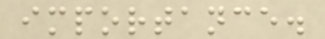importance.
